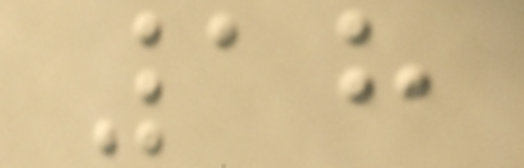18
